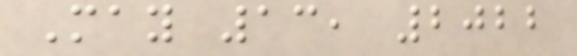May 13, 2022
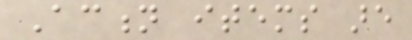Action items are
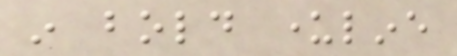in bold underline
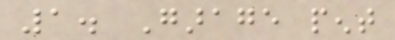1. Garage pent
